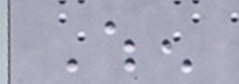When
